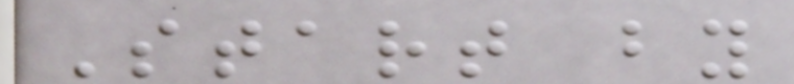Start by
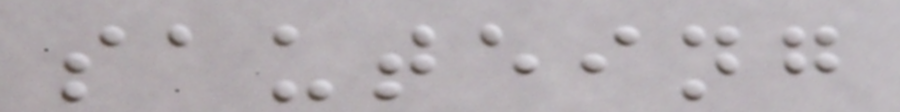sauteing
